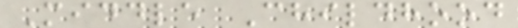Middle Childhood
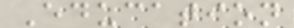Education
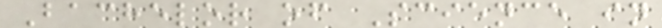Bachelor of Science in
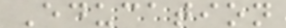Education
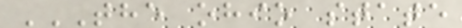THE OHIO STATE
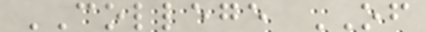COLLEGE OF
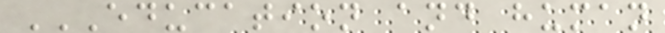EDUCATION AND HUMAN
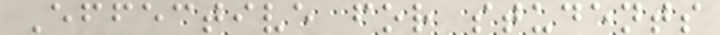Effective for students
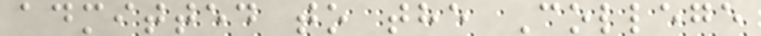admitted to the College
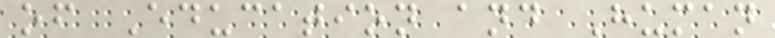of Education and Human
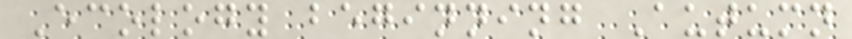Ecology beginning Autumn
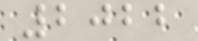2022
